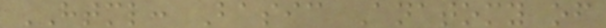HTML: Basic Anatomy of
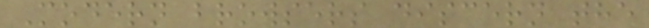Modern browsers discern the
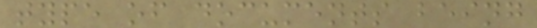type of documents being
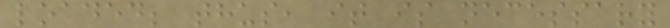loaded; thus, it is necessary
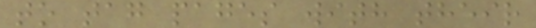to tag pages with their
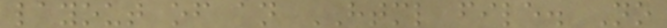layout of an HTML file. No
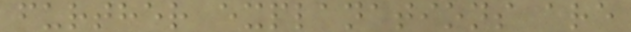further explanations are
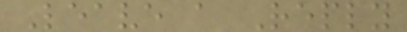Leave a Reply
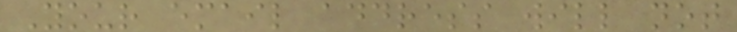Your email address will not
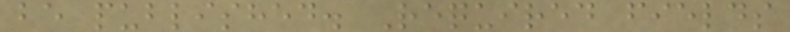be published. Required fields
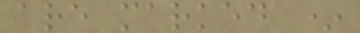are marked *
